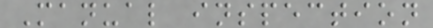Manual inspection
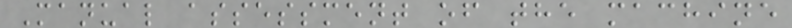Manual assessment of the machine
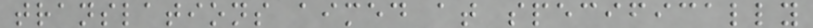translations aimed at specifically
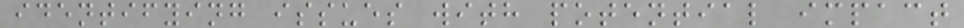identifying issues with potential impact
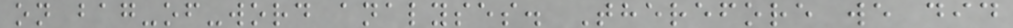on bag-of-word analyses. Therefore we did
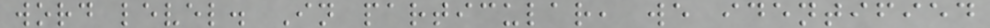word level. In particular, we identified
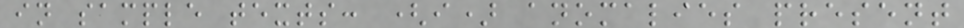in sample texts: (i) anomalies present
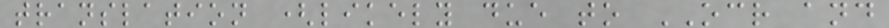translation (likely due to OCR and
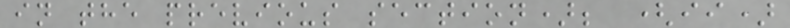in the previous section); (ii)
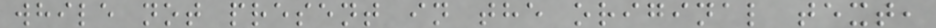while not present in the original text,
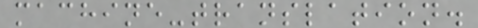machine-translation.
